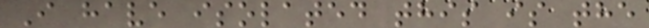I have isolated this is the
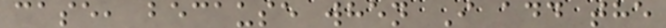case, because when I add the
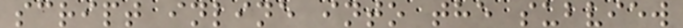script inline into the subview
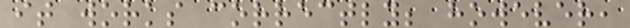it works correctly; however,
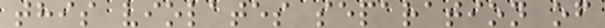this violates separation of
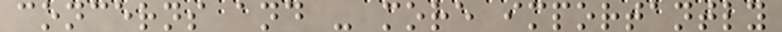concerns and - more importantly
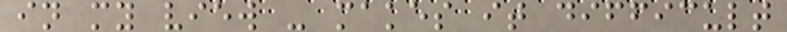in my view - makes it difficult
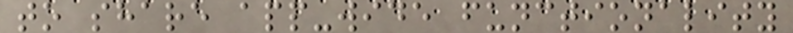to share app-wide functionality
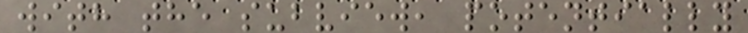with the subview, potentially
